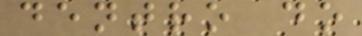dentro do
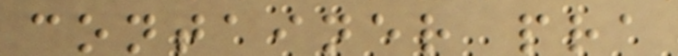container pra
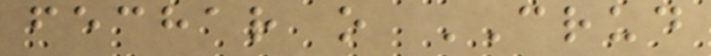fechar o CRUD
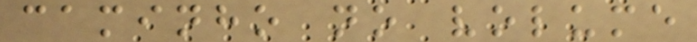caminho no volume
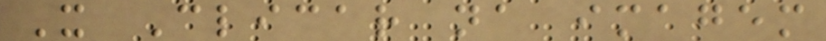X Clicar na imagem
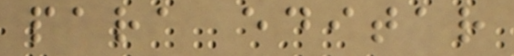para editar
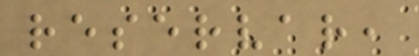reservar,
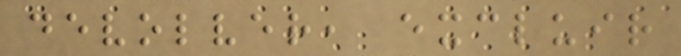devolver, excluir
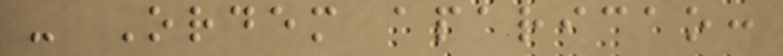- Ordem aparicao:
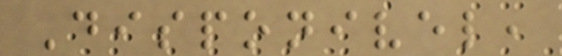Disponivel,
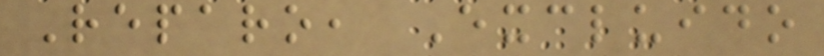Reparo, Excluido
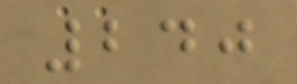240
